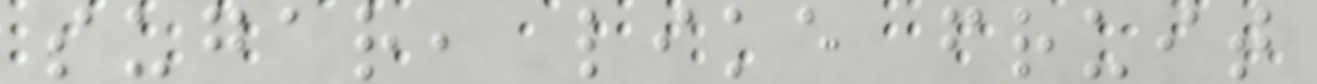sugar, like fruit
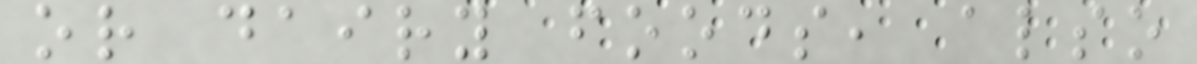or dairy foods, also
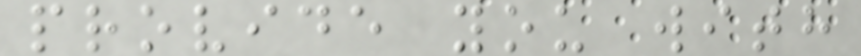provide you with
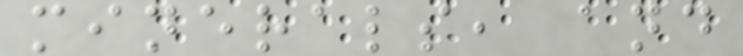minerals, and
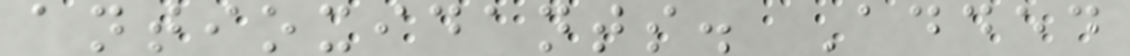antioxidants. Added
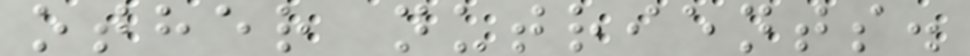other nutrients.
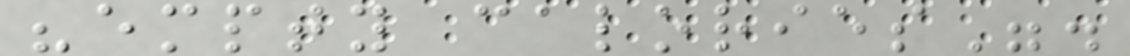"empty calories".
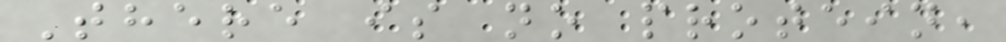There is no protein,
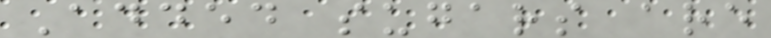Added sugars are
